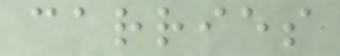carries
